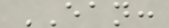EAN:
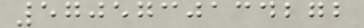5705730134272
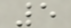5
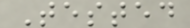Tested
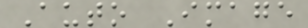Auto Image
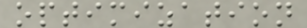optimization
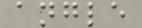angle
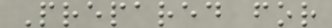Prepared for
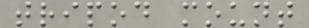tripod mount
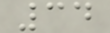34
